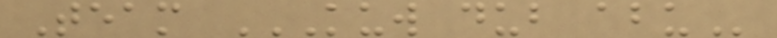Team KUW DUB ABU
